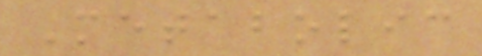Metabolic
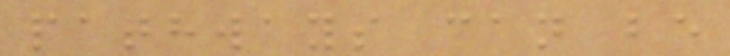pathways can be
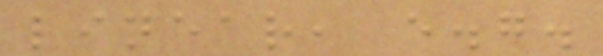linear, e.g.
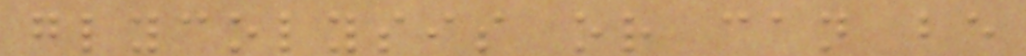glycolysis or can be
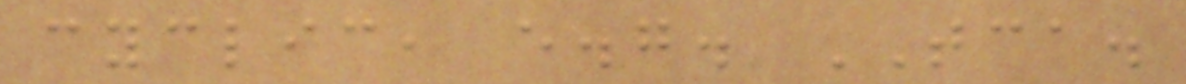cyclic, e.g. TCA.
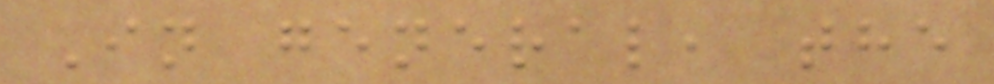In general, the
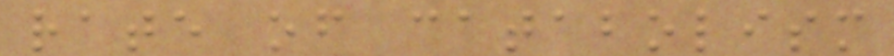rate of catabolism
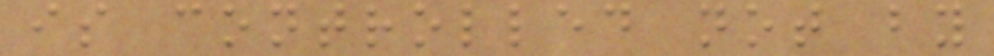is controlled not by
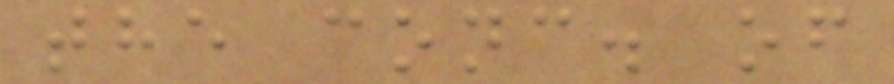the conc. of
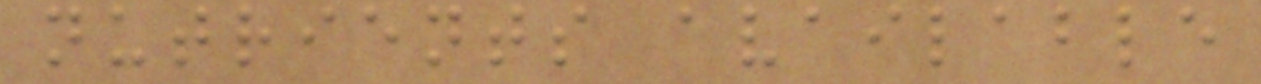nutrients available
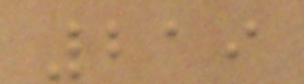219
